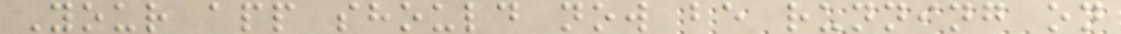Your app should now be running on
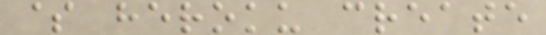$ heroku create
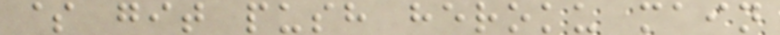$ git push heroku main
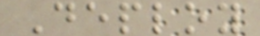Deploy
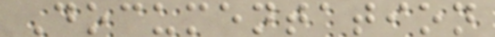Documentation
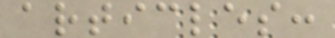articles:
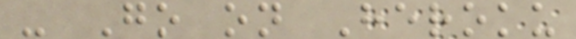- Go on Heroku
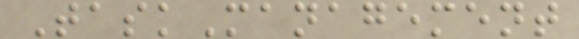TaskManagement
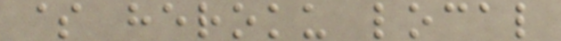$ heroku local
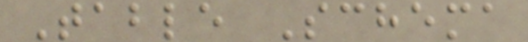Table Schema
